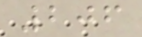206
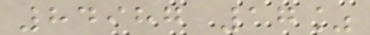84987 17%
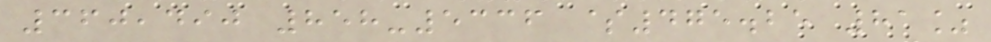360,490 858-5336 $475.25 81%
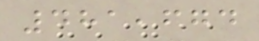481,674
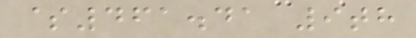$461.41 9th
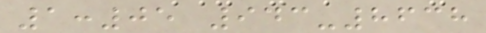1:05 943-8638
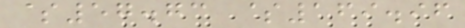$57.73 $169.96
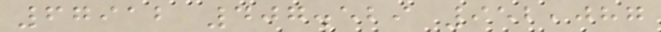67912 407.529 952,087
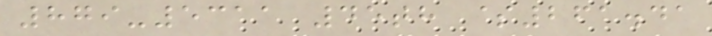879-5311 45th $261.41
